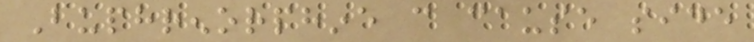Buphrenorphine can cause side
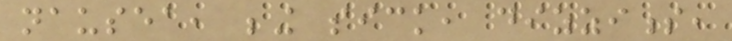nausea, being sick, dizziness,
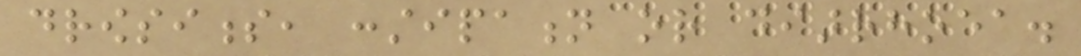drowsiness, constipation or diarrhoea.
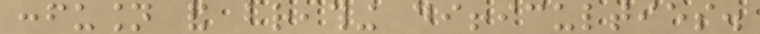confusion and breathing difficulties.
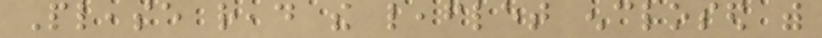Please read the leaflet enclosed with
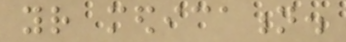your medication.
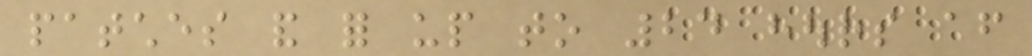patches and for up to 24 hours after
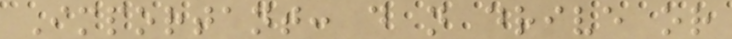Important: do not drive or
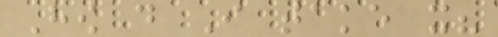How do I take it?
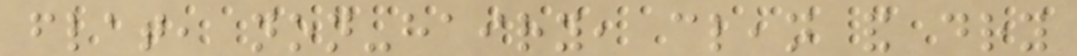flat, non-hairy, clean and dry
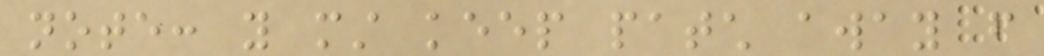note: you must keep patch away from
